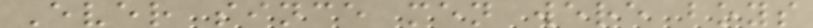Ever since men were boys
